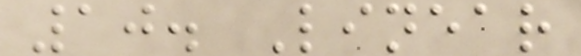10. Linear
